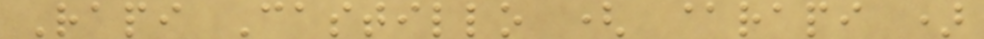Rapi Castillo ( @rapi )
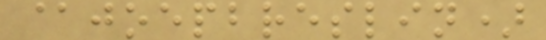@joepbreslin)
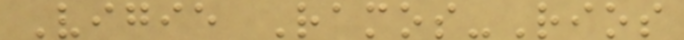Vigie Ramos-Rios
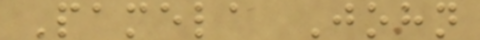Pamela John
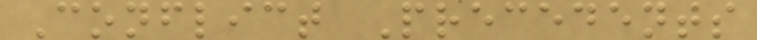Conflict Precedents
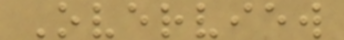Overview
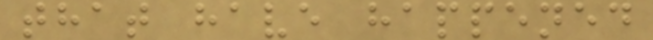that have happened
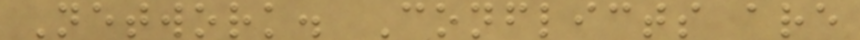Network. Conflicts are
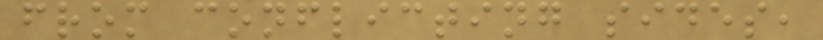from conflicting sides,
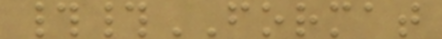##FORMAT
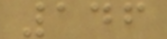146
